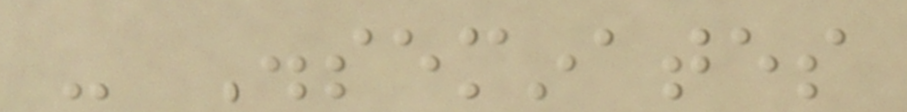- Disseminates
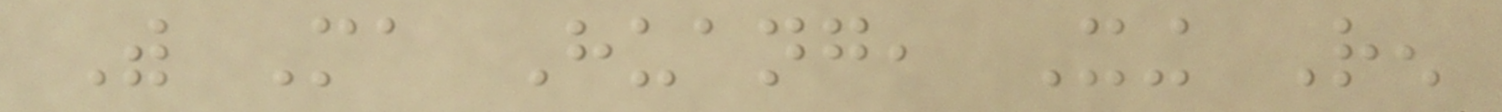With Ma Huang, Xing Ren
